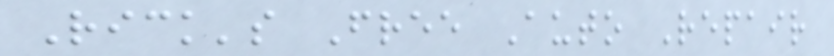Rick's Free Auto Repair
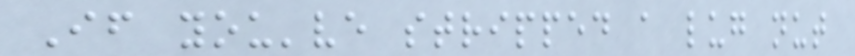If you've stripped a lug nut
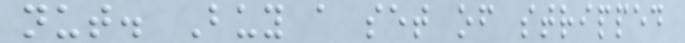nut. Buy a set of stripped
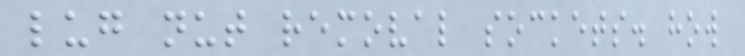lug nut removal sockets. how
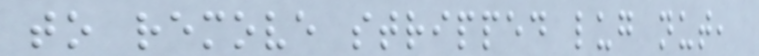to remove stripped lug nut,
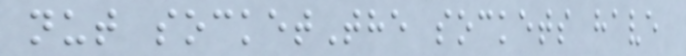nut socketThe sockets have
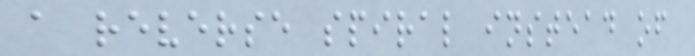a reverse spiral instead of
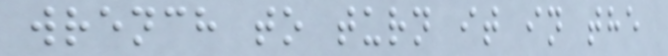wrench to turn it in the
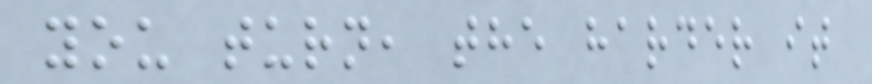you turn, the harder it
